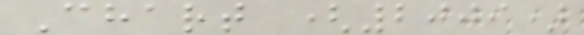Chart (2009)
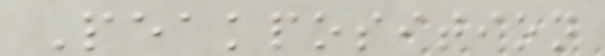Peakposition
